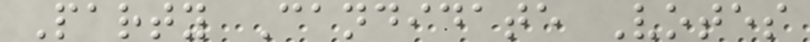Party Candidate Votes
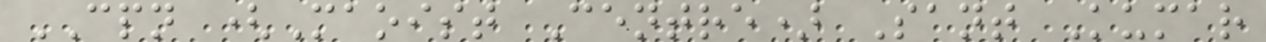CPN (Maoist Centre) Sant Kumar
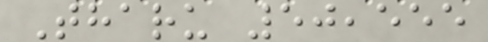Tharu 50,555
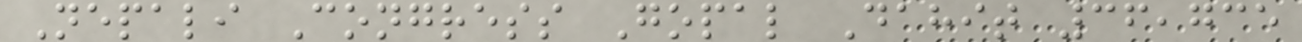Nepali Congress Gopal Dahit 36,735
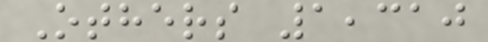Others 1,310
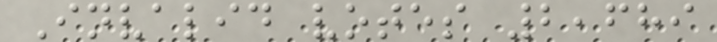Invalid votes 2,689
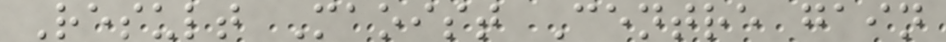Result Maoist Centre gain
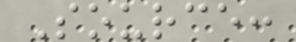Source:
